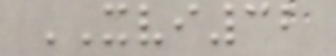XVI32
